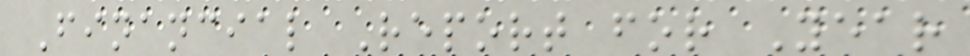Financial Report for Year
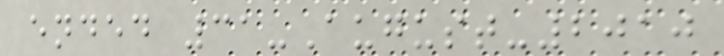ended 31-August-2010
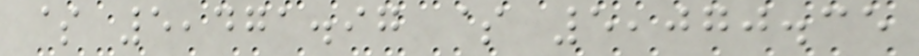$ 5,471.97 $ 5,070.35
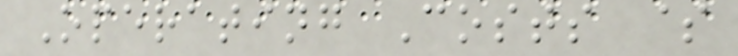Operating Costs $
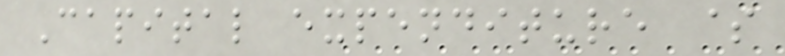Capital expenditure $
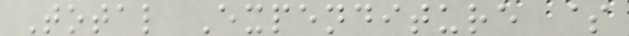Total Expenditure $
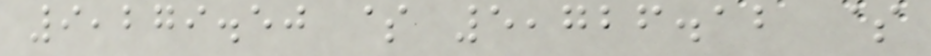9,279.50 $ 5,726.12 $
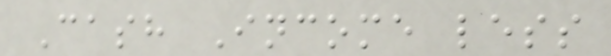Cash Income less
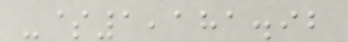-$1,181.92
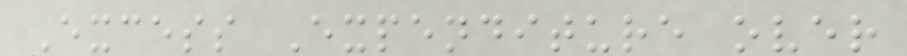Excess Expenditure over
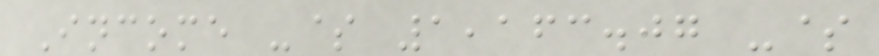Income -$ 1,163.07 -$
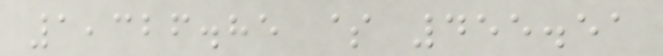1,326.85 $ 455.51
